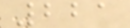221
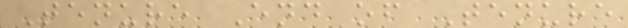Tenure End of Tenure
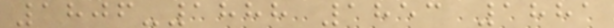1806-1888 1853 1881
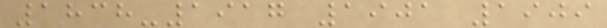1838-1917 1901 1909
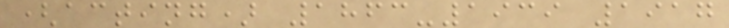(acting) 1863-1939 1917
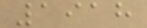1918
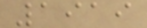1919
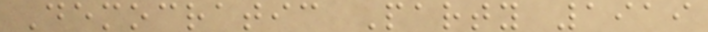Democratic Party 1919
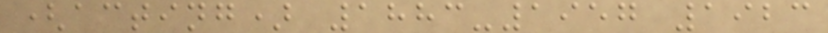(acting) 1883-1957 1923
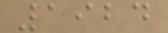1924
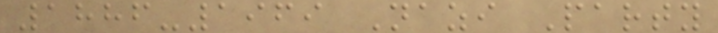1886-1969 Nazi Party
